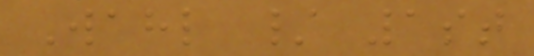Wahl / 1st
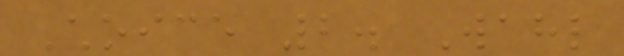Choice 2. Wahl
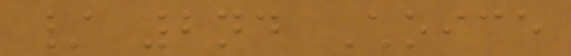/ 2nd Choice
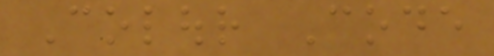Colour Code
